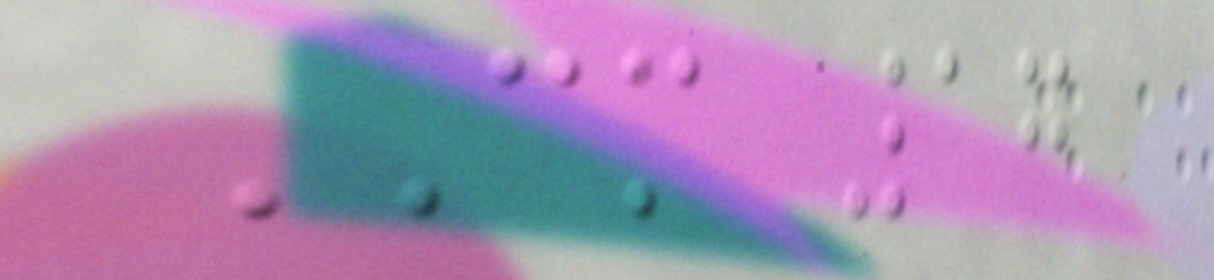CM 17
